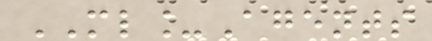ML_Agents
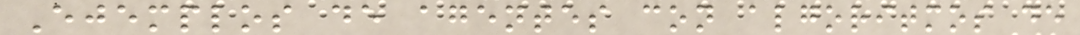Ejemplos de agentes con algoritmos de
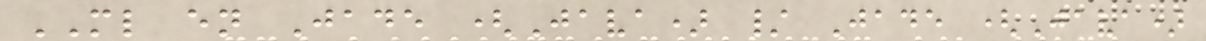ML en Jade (Java) / Jade (Java)
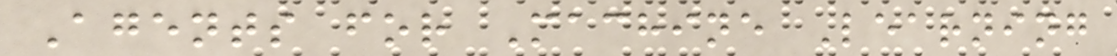Agents for Machine Learning
